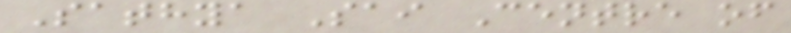Sathya Sai Centre of
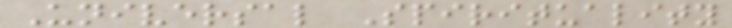Universal Spirituality
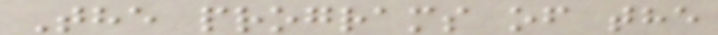The programs of the
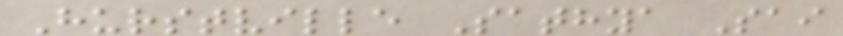Hurstville Sathya Sai
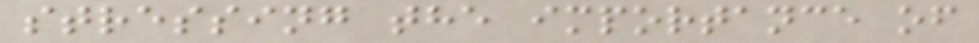stressing the importance of
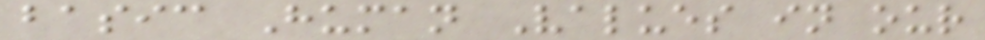basic Human Values in our
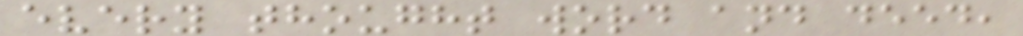every thought word and deed,
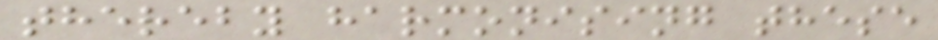thereby harmonising these
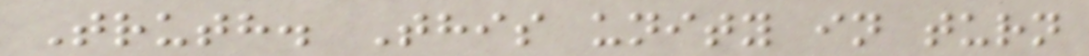Truth. This unity in turn
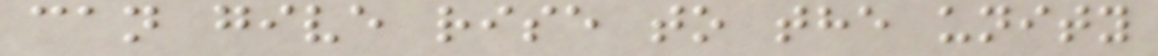can give rise to the unity
